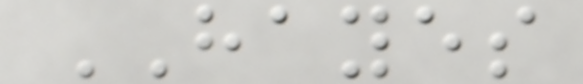HAYES
